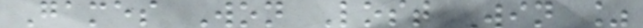Games Won Lost Win %
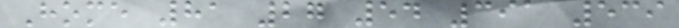Home 81 27 54 391 539
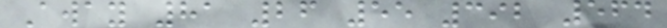Away 81 26 55 392 564
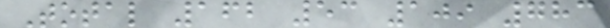Total 162 53 109 783
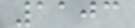1103
